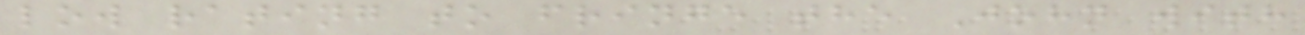low rating to fringe the John with
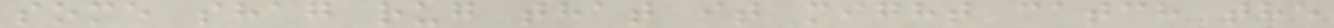some shag rug that it might catch the
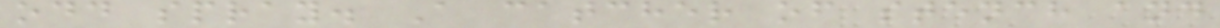odd spray. A catcher of stench and
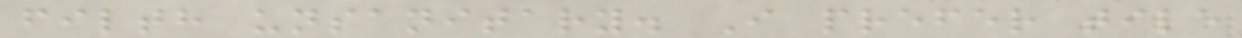filth unsanitary. I prefer tile
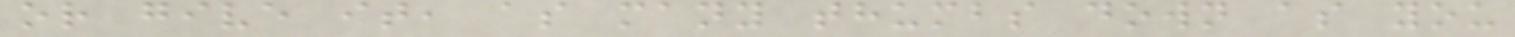or give it, as many thumbs down as you
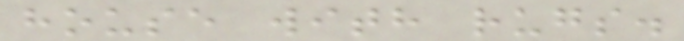house with rugs.
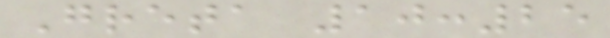Greta 10:25
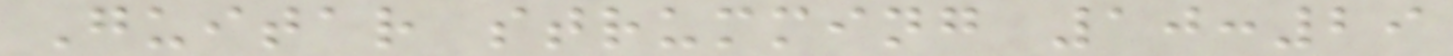Guitar strumming 10:29
